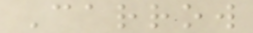Carrow
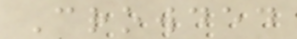Crowded
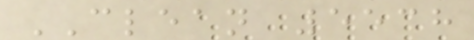CLEAN 5538
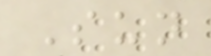Sun
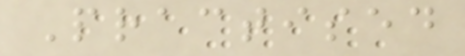Practised
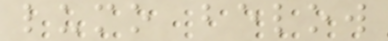lumo below
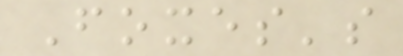Foxes's
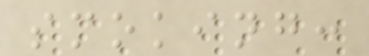smoking:
